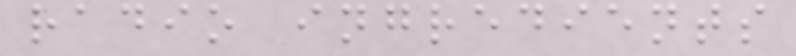radio ingredients
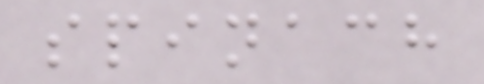spinach
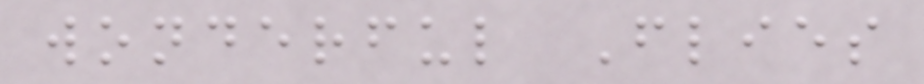wonderful Flies
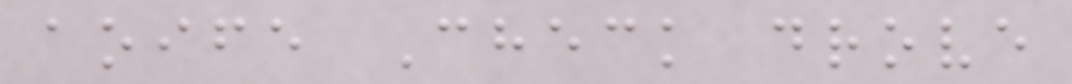aoife Check drove
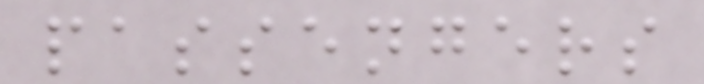passengers
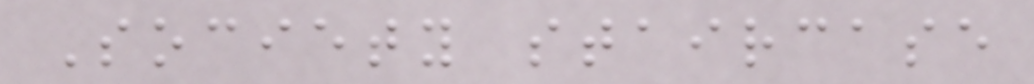Society staircase
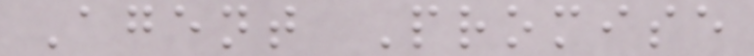Agent Promise
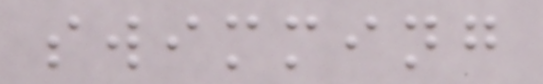swimming
